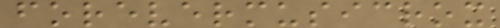forevermusicrox
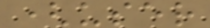(user
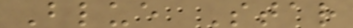Blue Star
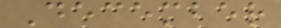December
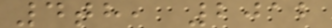4th, 2012
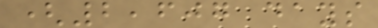(2,607 days
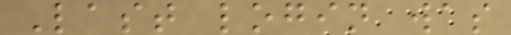Last login was
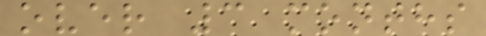over 3 months
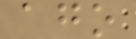ago
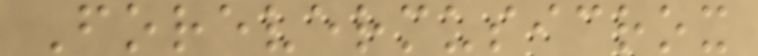Forevermusicrox
